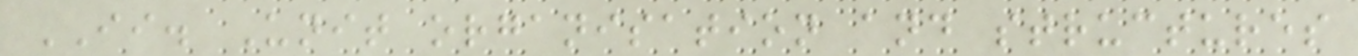II. Unit organisation and structures
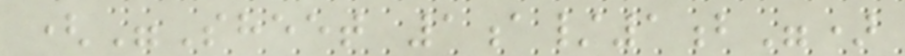("Sheet 1a/1b")
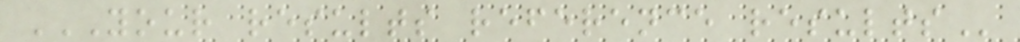YOUR RESULTS REFERENCE RESULTS
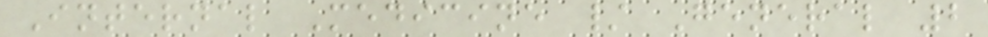Internal Medicine / General 2
